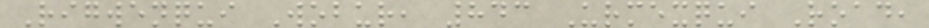Rigwenqui Wobur, 843 Urmexqui Road,
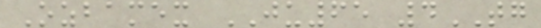Ozbamex JU65 4TG
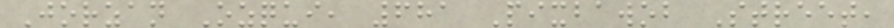Jorzan Ozqui, 681 Pixbawob Street,
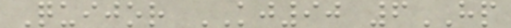Quijor KJ90 6HP
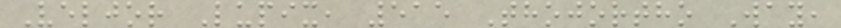Veljor Lupix, 515 Thojortho Way,
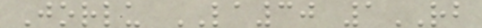Jorlu LA30 1RB
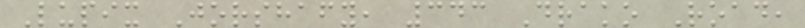Lupix Jorshafy, 343 Drako Road,
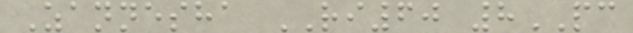Zannesha RI60 8PC
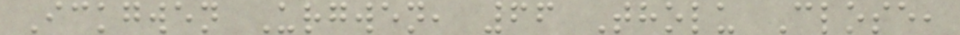Ickgwen Urgwen, 66 Tholu Close,
